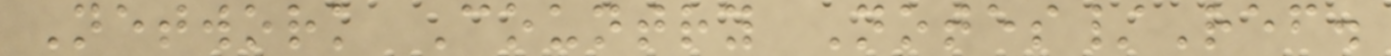Network Country Notes/Ref.
